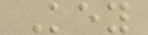Key
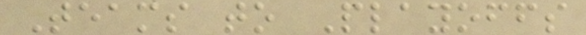Teams to Playoffs
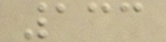133
